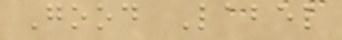Good Label
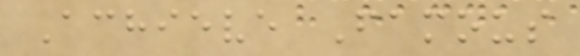Achieve Famous
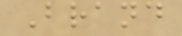Brand
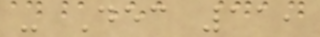- Dec 11,
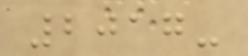2017-
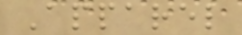Apparel
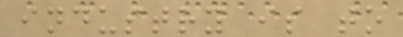industry is to
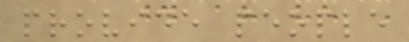provide people
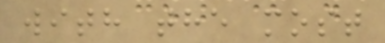with the most
